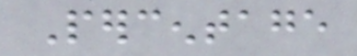Percentage
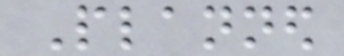Planned
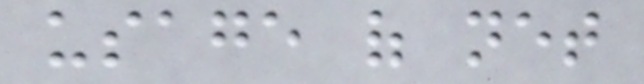usage of net
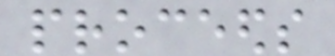proceeds
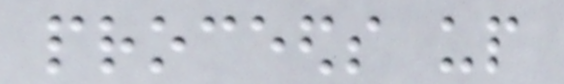proceeds up
